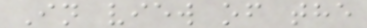In view of the
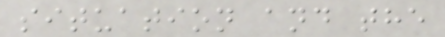situation and the
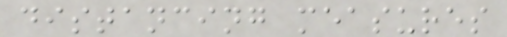distancing measures
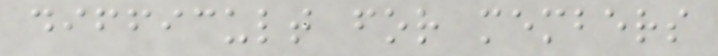difficult for members
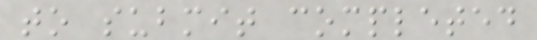to submit completed
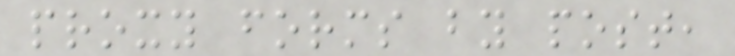proxy forms by post,
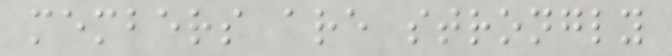members are strongly
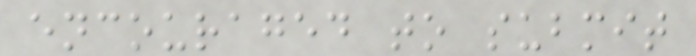encouraged to submit
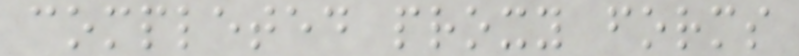completed proxy forms
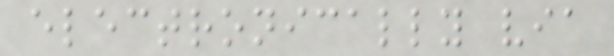electronically via
